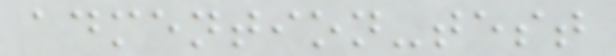admention-test
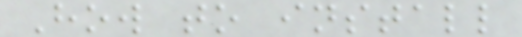How to install
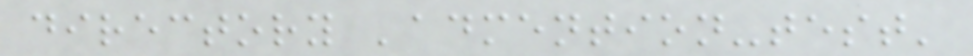directory 'admention-test'
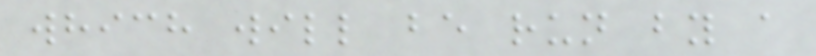which will be run by a
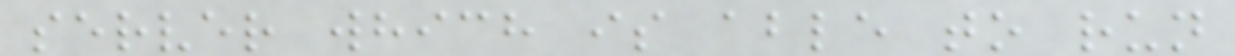server which is able to run
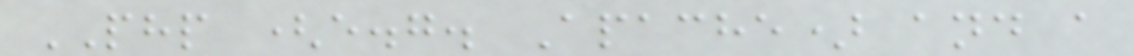PHP (e.g. Apache) and a
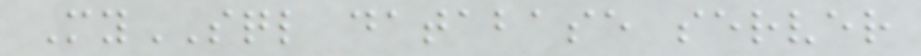MySQL database server
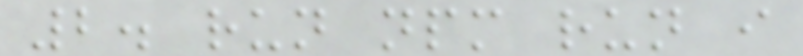2. run npm run i
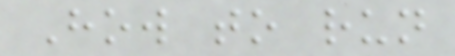How to run
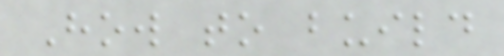How to build
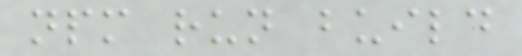npm run build
